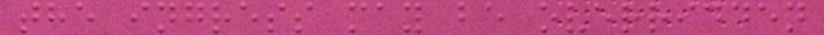the ingress may be overridden
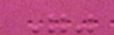""
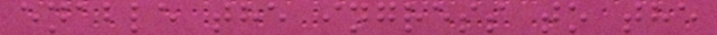enable the ingress to the
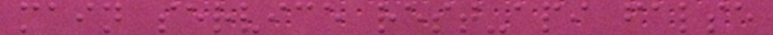main service rest-api false
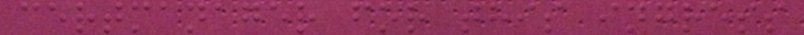certmanager for this ingress
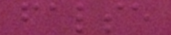false
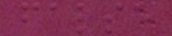false
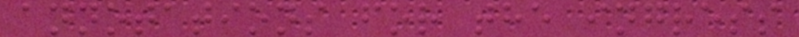annotations for the ingress
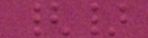{}
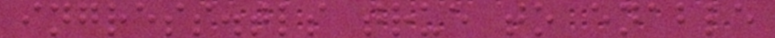ingress.tls true to enable
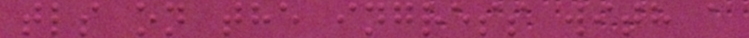tls on the ingress with a
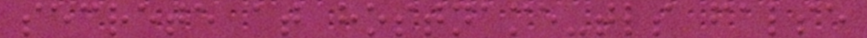secrete at hostname-tls false
